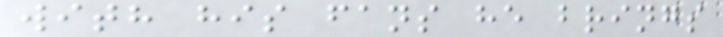with his fans he brings
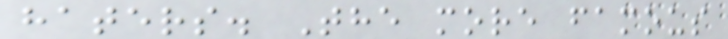haters. The more famous
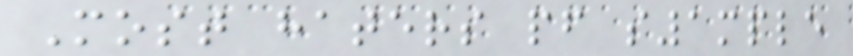Most haters pf s1mple
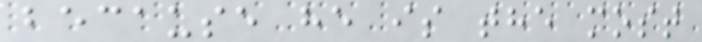because he is the most
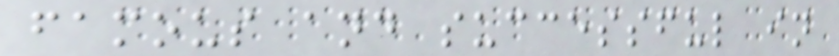famous and successful in
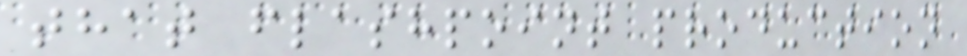that flashpoint production
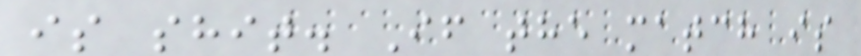is shit. If the match is
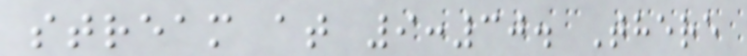stream at 9:30. There
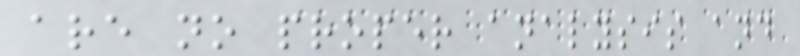are no proper analysis and
